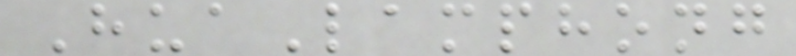HuaLamphong
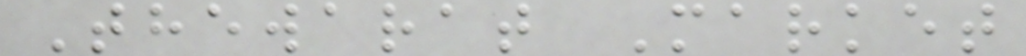Thewarat Market
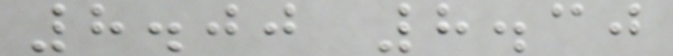8.00 8.30
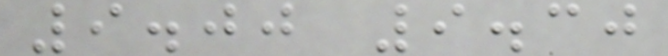9.00 9.30
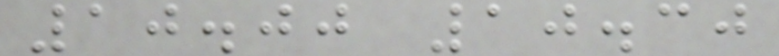10.00 10.30
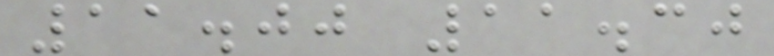11.00 11.30
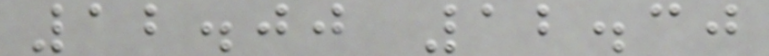12.00 12.30
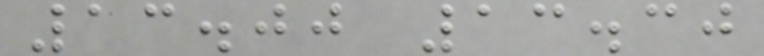13.00 13.30
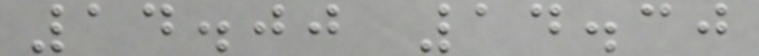14.00 14.30
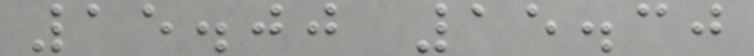15.00 15.30
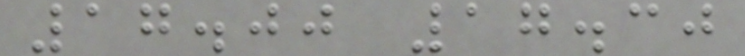17.00 17.30
